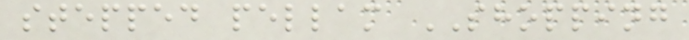stepped pellam SHOPPING
